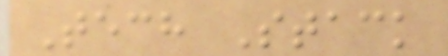Tech Stack
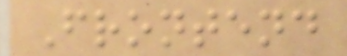Frontend
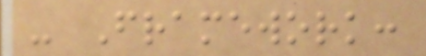- Framework:
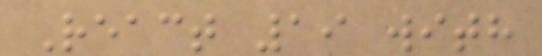React 19 with
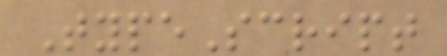TypeScript
